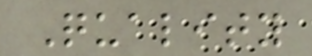Quality
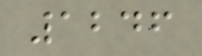1246
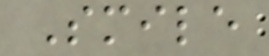Smile
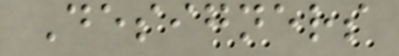Designers
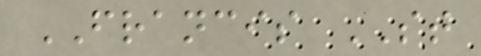FRANCIS ST
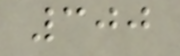300
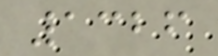1326
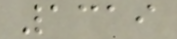1319
